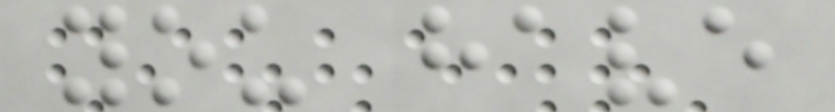you have
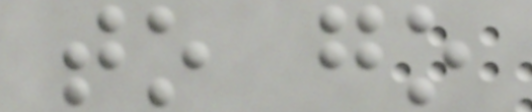to go
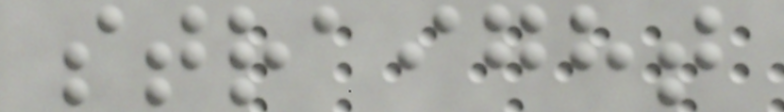straight
